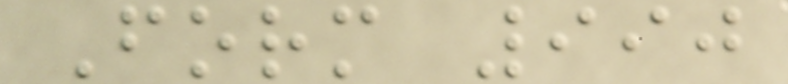Form 990
